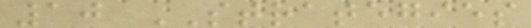10 STRATEGIES
